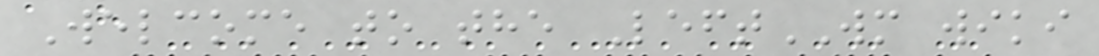Welcome to the LeftWM wiki
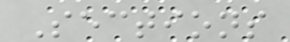Sections
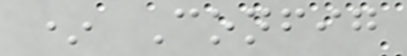* Config
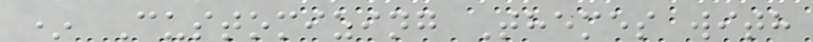* Customizing Themes with
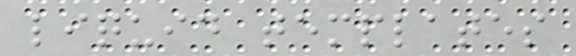liquid templates
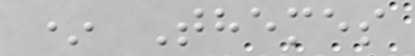* Themes
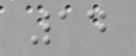14
